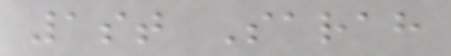1st Sarah
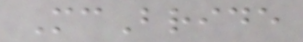McBride
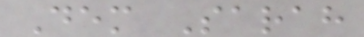Dem Sarah
